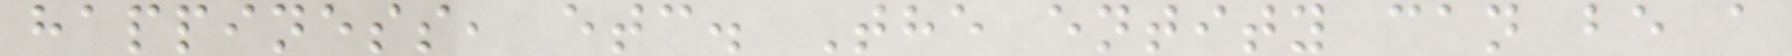happiness, etc. The entity can be a
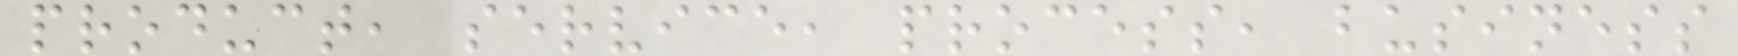product, service, process, business
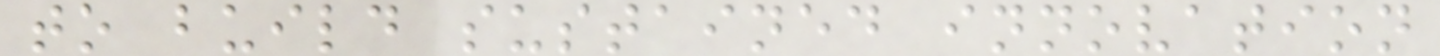to build sustained innovation
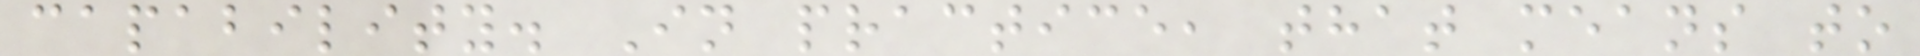capability. In practice, that means to
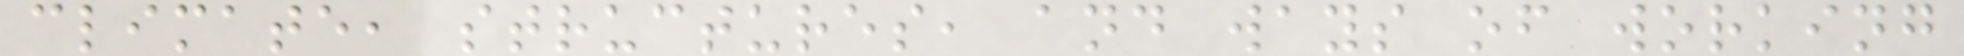climate, structures, and ways of working
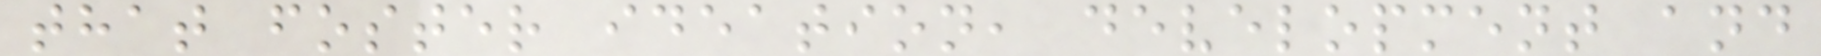that foster ideation, development and
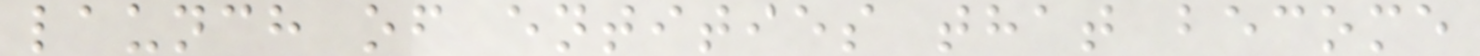launch of entities that become
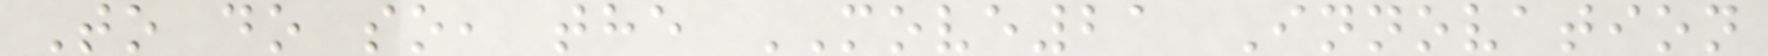To do so, the MOVE21 Innovation
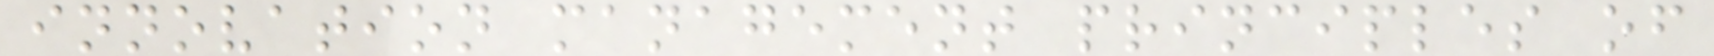innovation management principles of
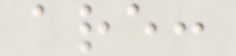are:
